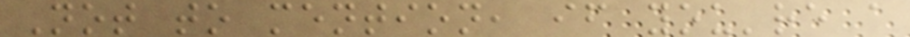Not to mention, if you're a
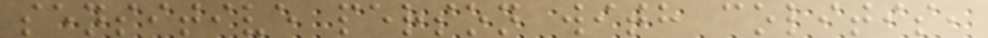sensitive person with colitis,
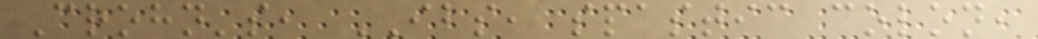Crohn's, IBS, spastic colon,
